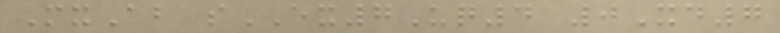MxAb sEX7Uq4 0Xd7
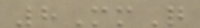8MmQ
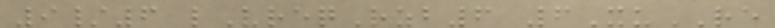9/6 lVreqRzb6 6XuRE
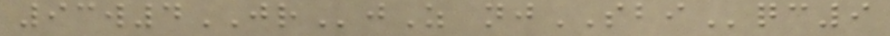93w4JRjZ njSBIqc9
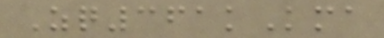Zq361kKma
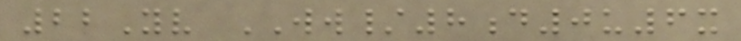22Yv WW/8d0u6x
